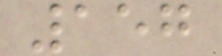157
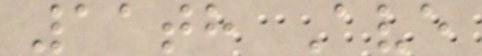11th Ave
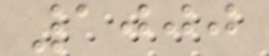1000
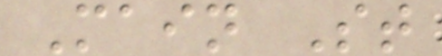Main St
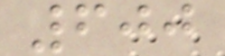600
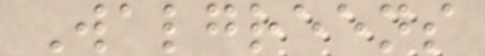Walgreens
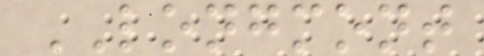LONGMONT
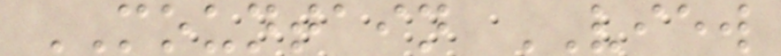MOUNTAIN VIEW
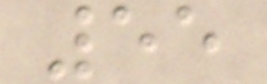55
